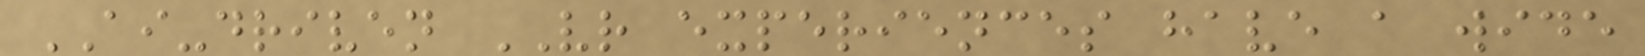AI-driven VR experiences have a wide
